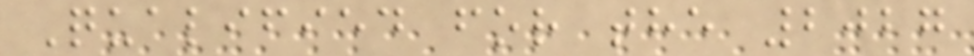Qualified for the 2027
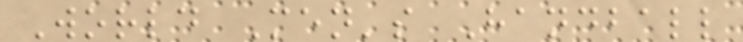World Men's Handball
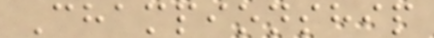Championship
